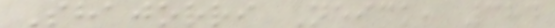Shajorri Neick, 384
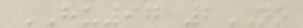HU97 2NO
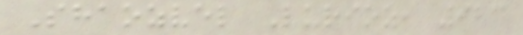Shaozvel Lurioz, 923
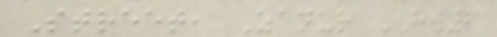Street, Zanur HW6
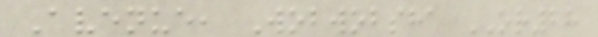Avenue, Wobwobsha OR28
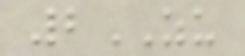2ZU
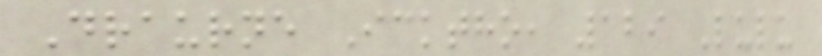Draurne Icktho, 129 Lulu
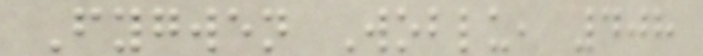Fygwen Woblu, 408
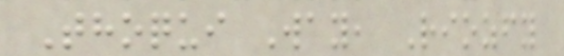Thoqui Way, Riozfy
